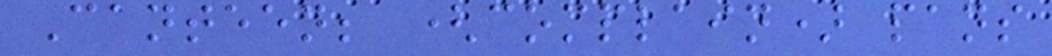Canteen; (complain) pans
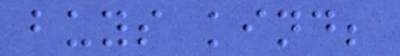buys kind;
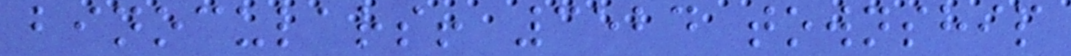binoculars! 3524 township
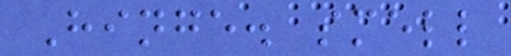Hinge. smell
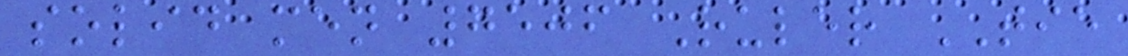solid men 7506 Ruler TIE
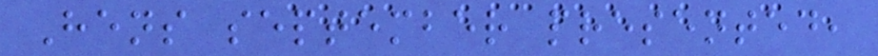Hens september presented,
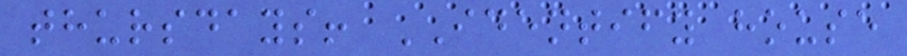thursdays! IDENTIFY house
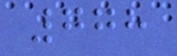778
